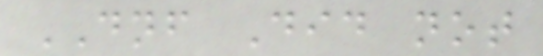DNF Did not
